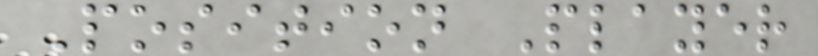Position Player
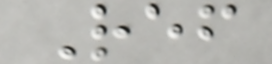Ref
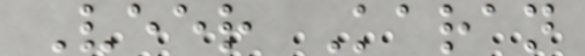Veer Karan
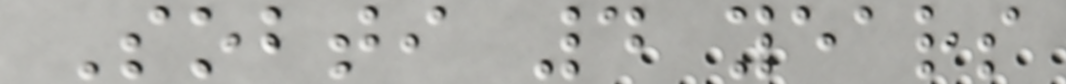Sobti 4 years
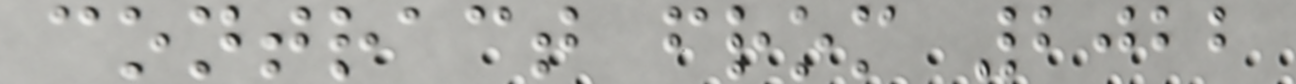contract from 2022
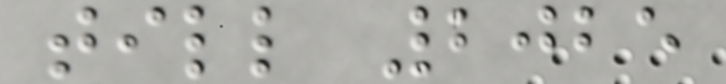till 2025
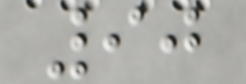90
